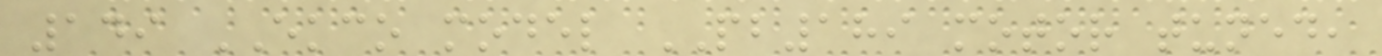149 EKCO model PB189 motor tuned,
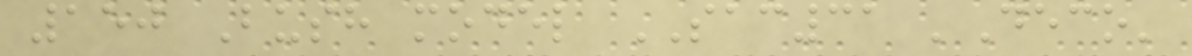150 Bush model SAC31 'Deco'
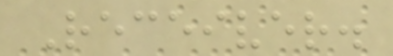Receiver.
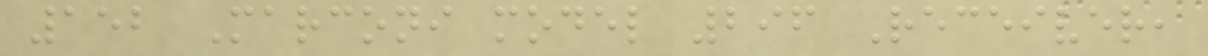152 Marconi model 296 Receiver,
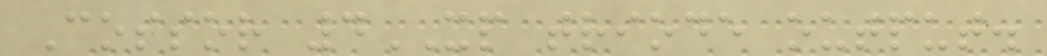Cossor 4XP triode output.
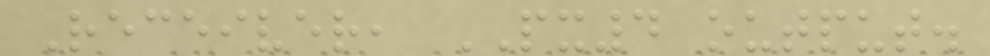Receiver, PX4 output.
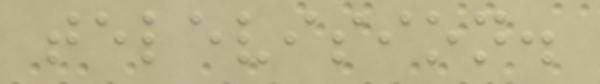television.
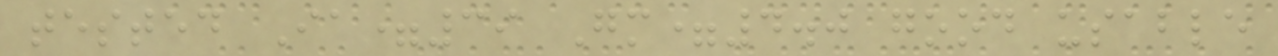tested Ia=39 Gm=4.0 good usable
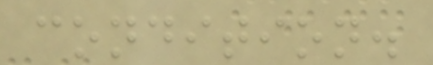condition.
